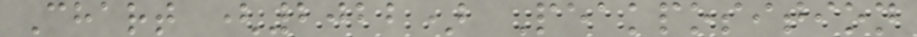Chart (2022) Peakposition
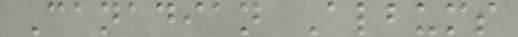Canadian Albums
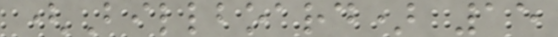(Billboard) 15
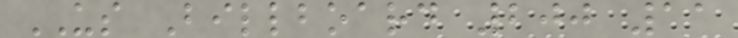US Billboard 200 11
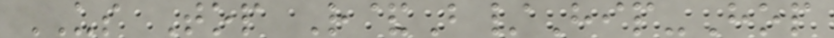US Top R&B/Hip-Hop
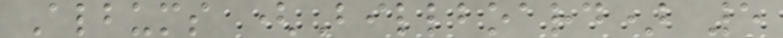Albums (Billboard) 5
